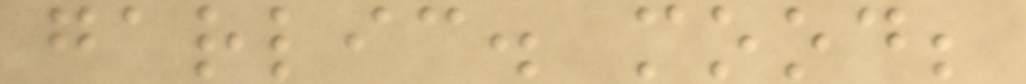garlic. mood;
